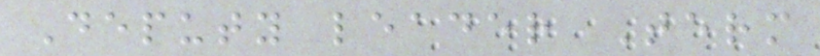Deputy leader Term
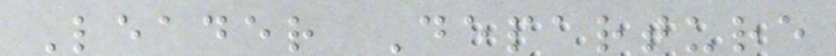Leader Departure
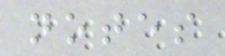notes
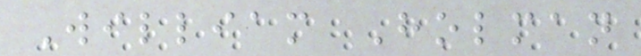William Holman
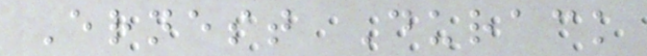Ernest Durack
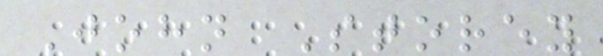John Storey
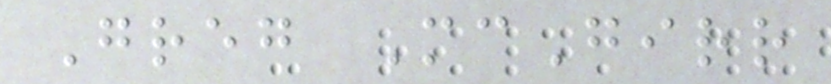Greg McGirr
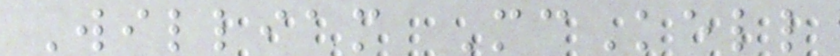William McKell
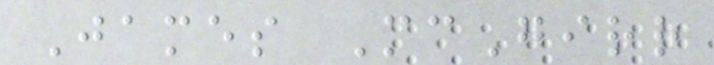James McGirr
